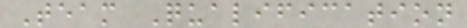Team Qualification
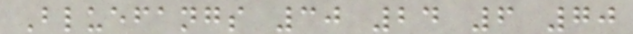Bluefangs 30 24 6 70
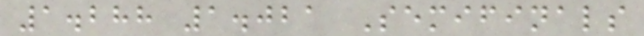1.288 1.021 Semifinals
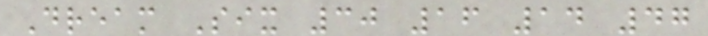Dream Six 30 16 14 47
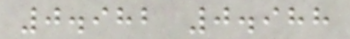0.982 0.988
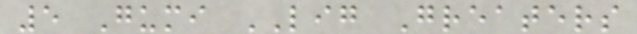5 Gumi LIG Greaters
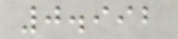0.992
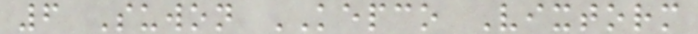6 Suwon KEPCO Vixtorm
